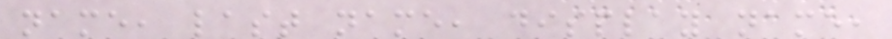name, last name, display name,
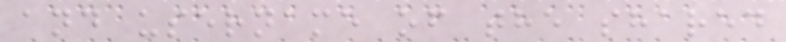and username of the shared
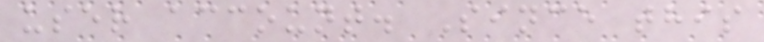user account. Since this
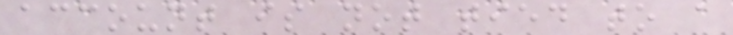account is not tied to a
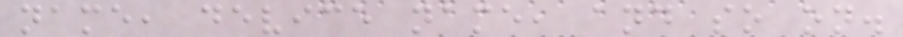name, device name, and so on.
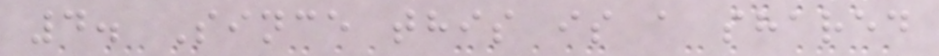4. Since this is a shared
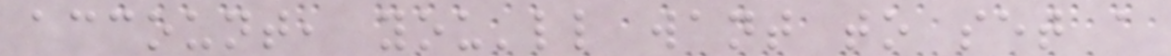account, you'll want to set a
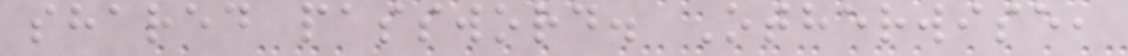shared password. Otherwise,
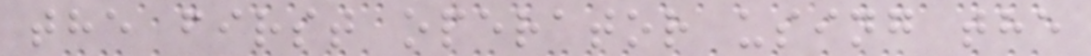the first operator using the
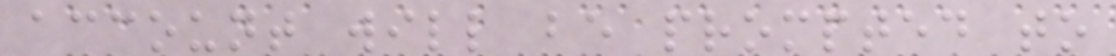account will be prompted to
